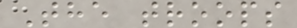The troops
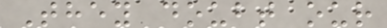They doubt our
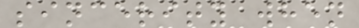sincerity when
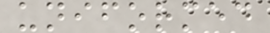uniformed
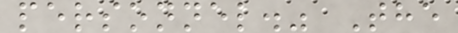personnel." The
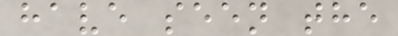have seen the
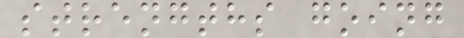strengths going
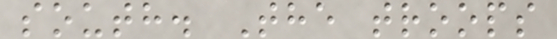south. The troops
